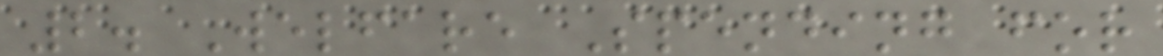2. Welfare Spending for
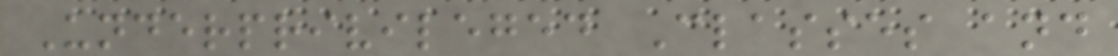Underprivileged Classes and
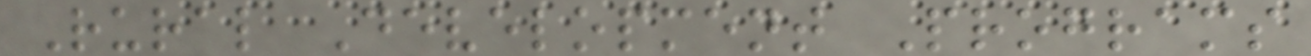Rural Development Programs
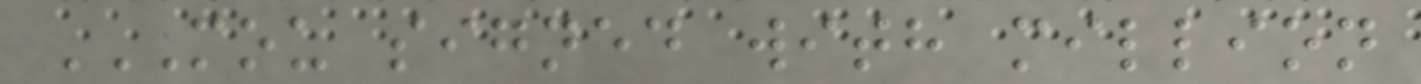MOU SIGNED WITH MILLION
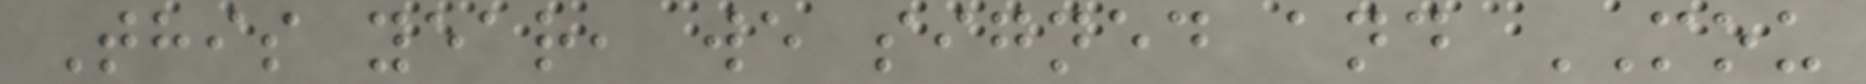This year, we signed and MOU
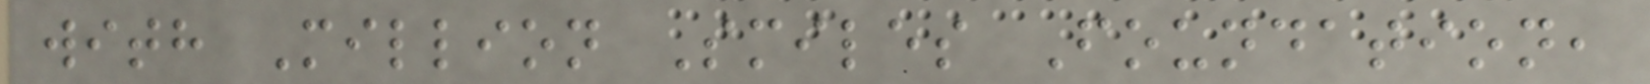with Million Smiles Foundation,
